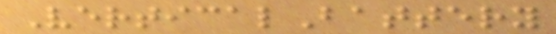VerticalBattery
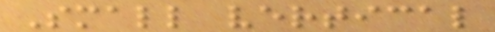Small vertical
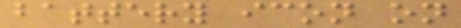battery icon on
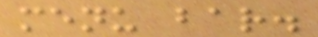menu bar.
